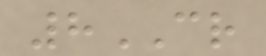8CR
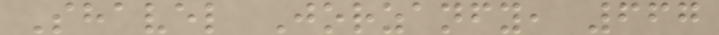Shavel Jorzanfy, 667
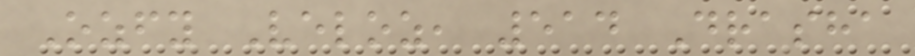Ozfy Veloz, 514 Drasha
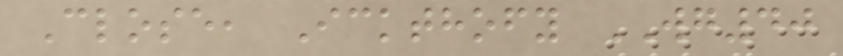Close, Ickthofy WG40
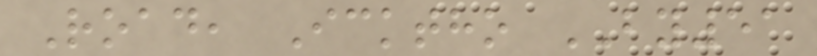Road, Icktho BY51
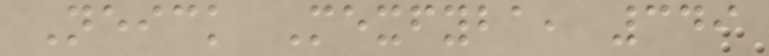Neick Mexfyba, 349
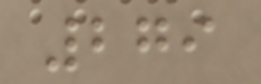279
